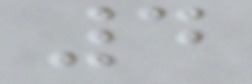4
